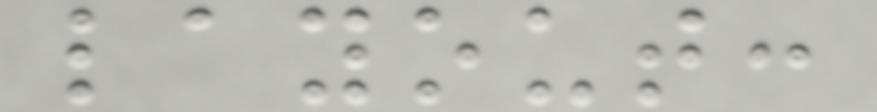layout:
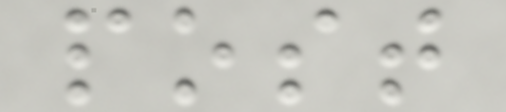post
